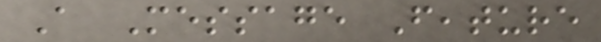A Message Feature
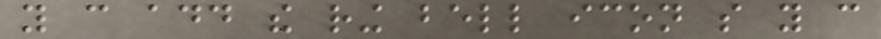you can add the ring bell icon so you can
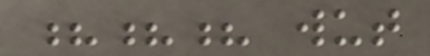??? wut
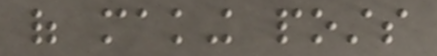of making posts
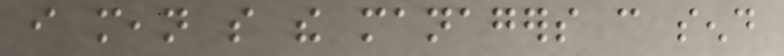i mean so the managers can send
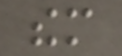them
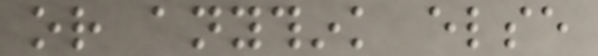or anythink else
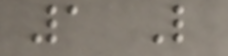1 Like
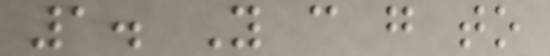1. You can go to
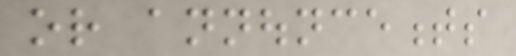or announcements
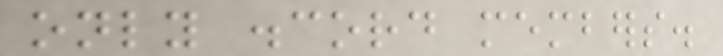only discord members.
